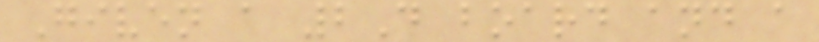Given a 2D board and a
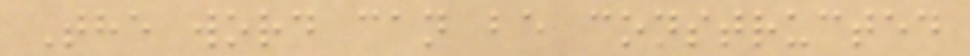The word can be constructed
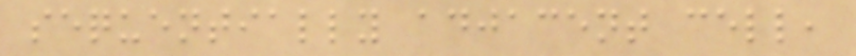sequentially adjacent cell,
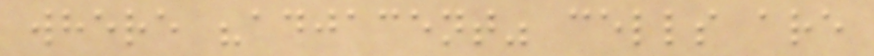where "adjacent" cells are
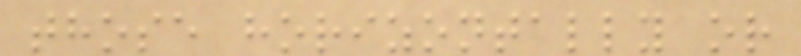those horizontally or
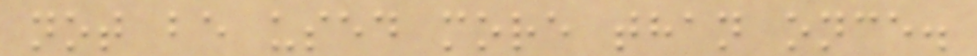not be used more than once.
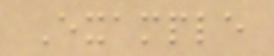Example
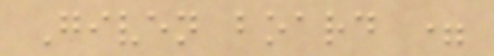Given board =
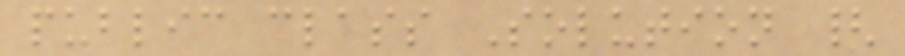public class Solution {
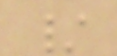/
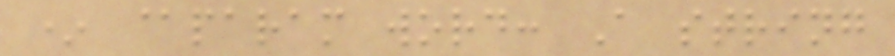* @param word: A string
